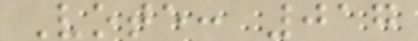Vote: 017
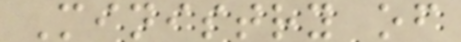Ministry of
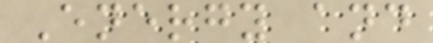Energy and
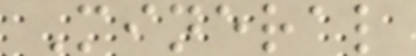Mineral
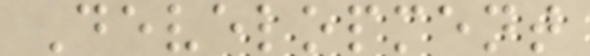Development
